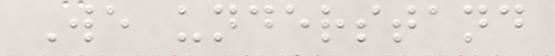We understand
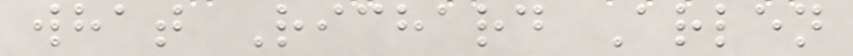what Richard Arlen
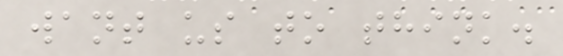want us to think.
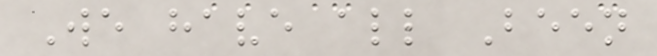We have all Been
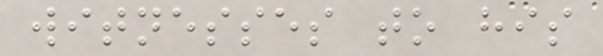witnesses to his
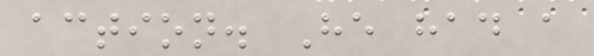action. He had a
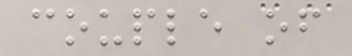couple of
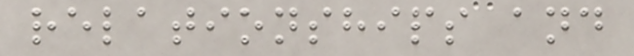relationships and
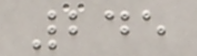245
